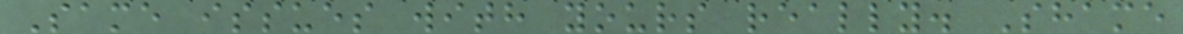Same issues with yours really. Shame
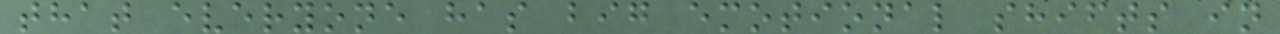that everyone has big emotional shifts in
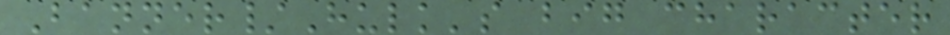Banner/Hulk's big character
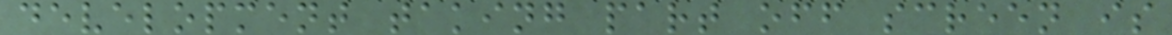development taking part off screen is
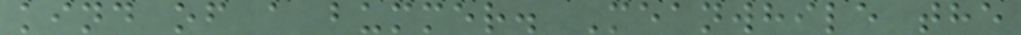kind of a bummer. Meanwhile the
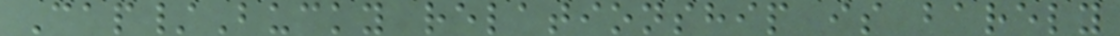Cap/Bucky relationship is barely
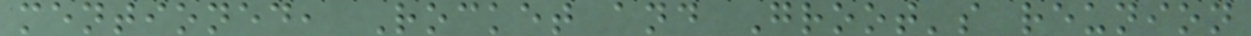mentioned, Rocket and Groot's reunion
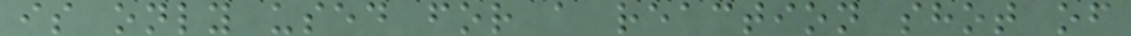is only used for a reaction shot of
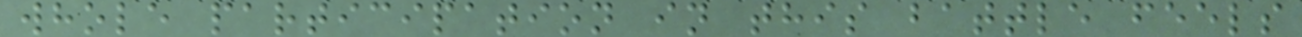whole participation in this battle feels
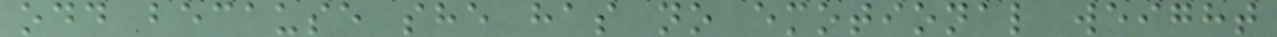odd because she has no emotional weight
